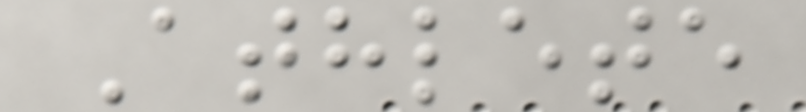Athlete
